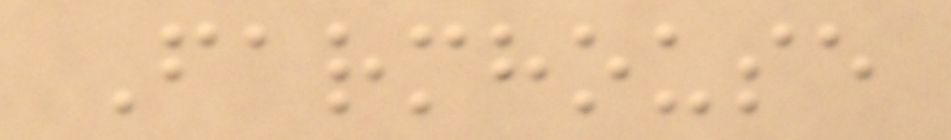Farmhouse
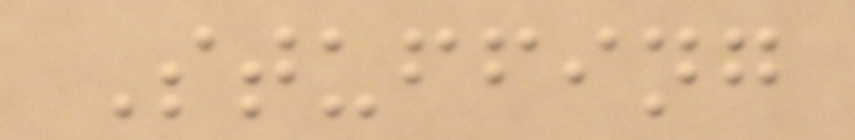Stuffing
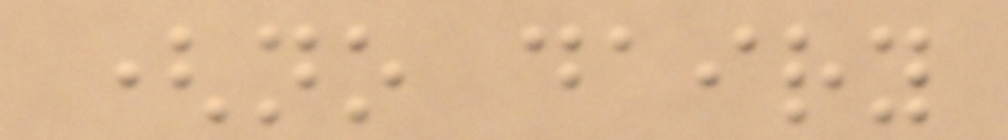(no dairy
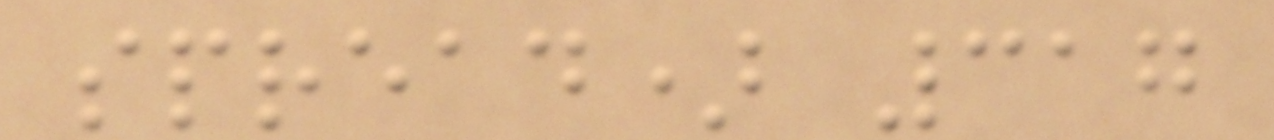spread) 317
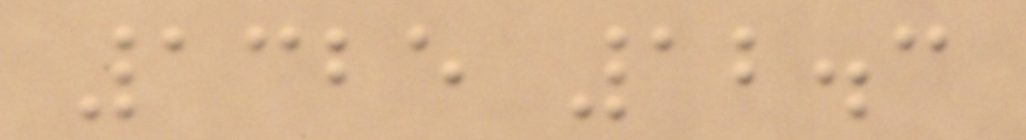1325 12.3
